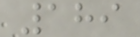189
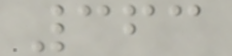363
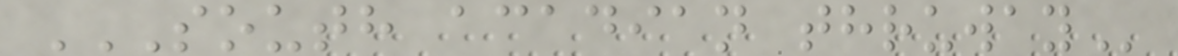SOUTH ACADIAN THRUWAY
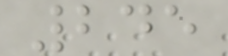245
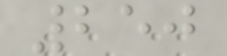250
